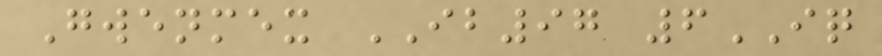Gwenmex IB97 6IQ
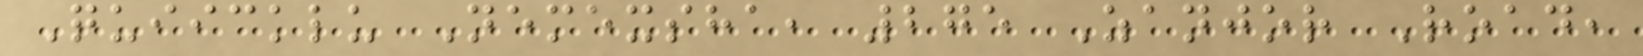Quiicklu Nemexsha, 275 Zanjor Road,
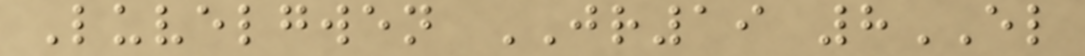Luvelgwen JR19 8EL
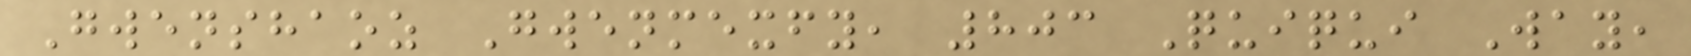Gwenshaoz Gwenmexfy, 803 Quiqui Way,
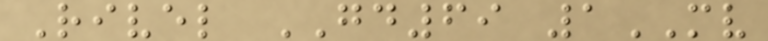Rivel GD69 1MV
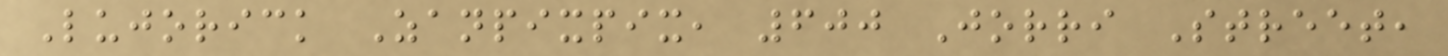Lujorick Zanpixpix, 600 Jorri Street,
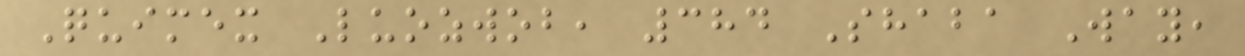Quimex Luozwob, 384 Shaba Way,
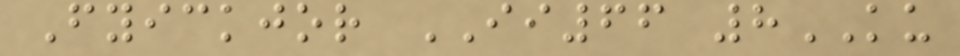Fyickjor II66 8KU
